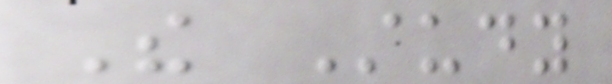The Study
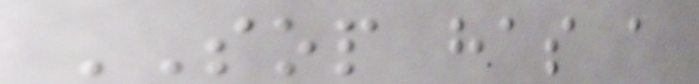SOP has a
